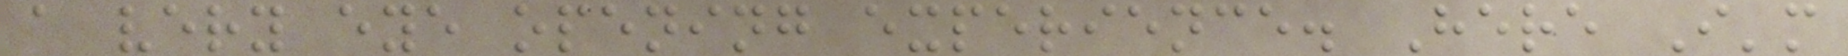a very eye opening experience. Here I'm
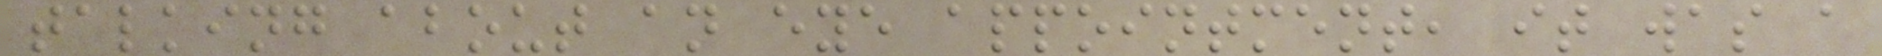talking about an eye appointment, it was a
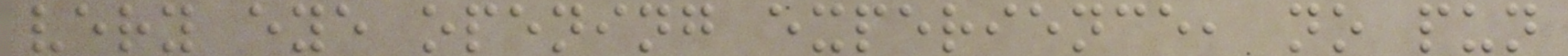very eye opening experience, no pun
